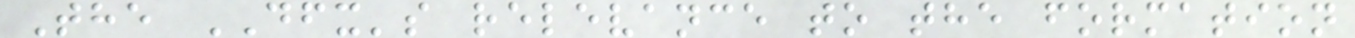The DFX's relevance to the formation
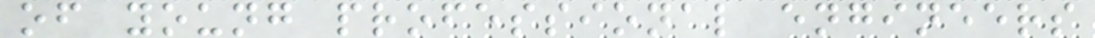of young professional engineers
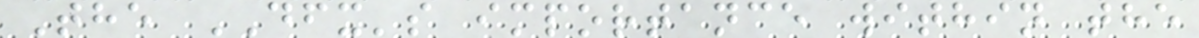The DFX's importance within the
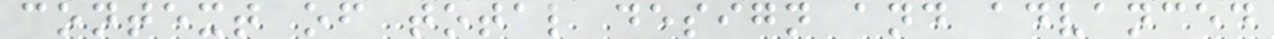context of total design and advanced
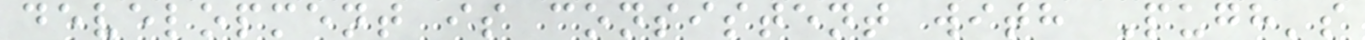development is consistent with Pugh's
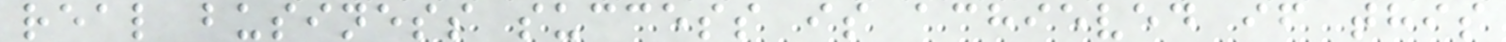real business success is achieved if this
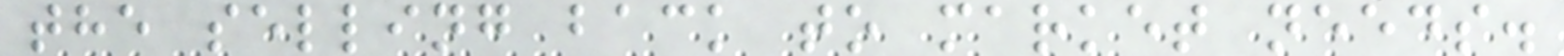the selling back to market needs.
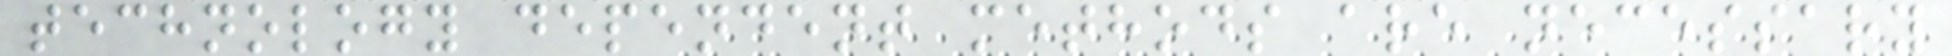technology dependent methods are necessary
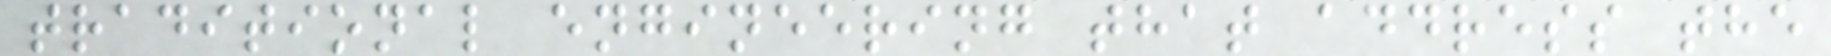traditional engineering that address the
